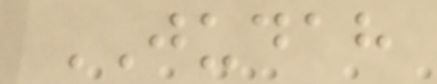JUDAH
